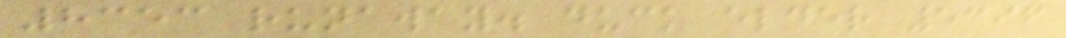8353 runaway. duck elder 5396
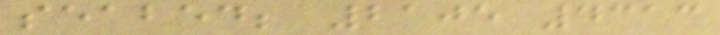seabed; 2105 4313
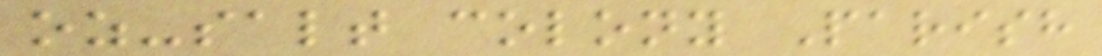oz-salt colony Parish
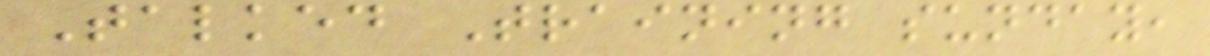Talked Training sunday,
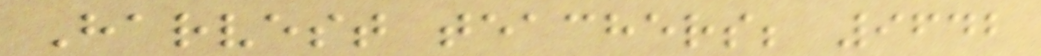Harvest teachers; 9642
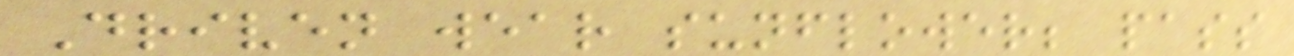Driven wear sunflower; pass
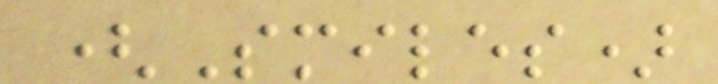(Smiles)
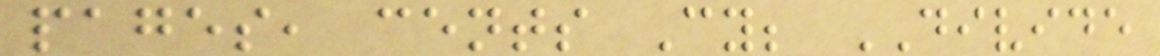pages, cents Cy; DIVIDE
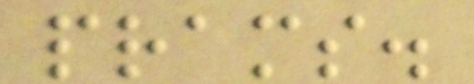prams.
